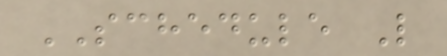SCHEDULE L
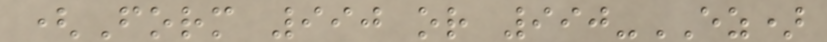(Form 990 or 990-EZ)
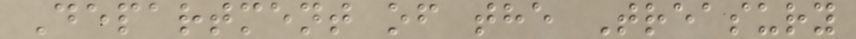Department of the Treasury
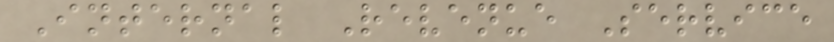Internal Revenue Service
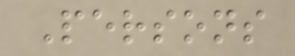Persons
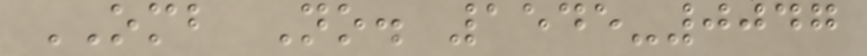OMB No. 1545-0047
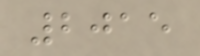2015
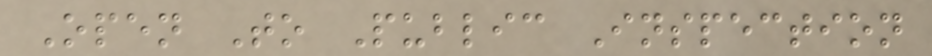Open To Public Inspection
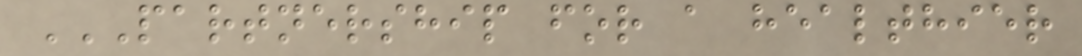PARTNERSHIP FOR A HEALTHIER
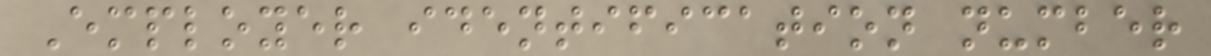Employer identification number
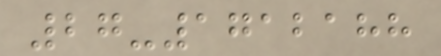27-1712188
